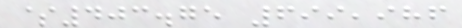$403.75 699,986
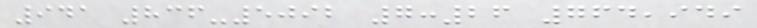941 836-5092 7:26 764,949
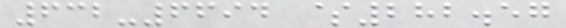632-6694 $282.57
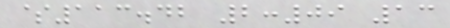$113.42 2:09 13
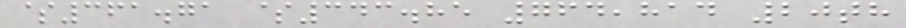$361.71 $343.85 764,814 20th
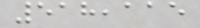518,115
